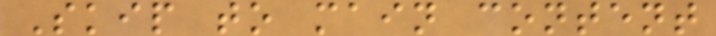Skip to main content
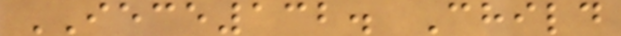IECE132. Child
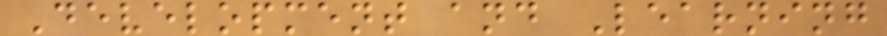Development and Learning
